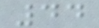44
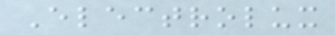Electrolux
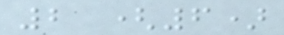2 (6)
